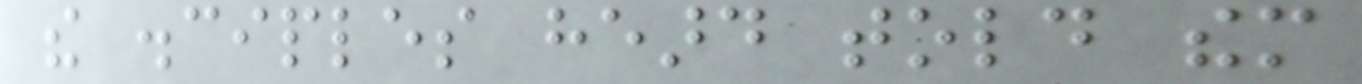the disciples heard told them
